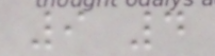9 4
